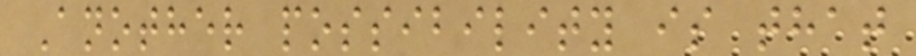Another possibility is that
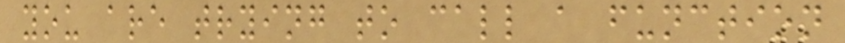you are trying to call a function
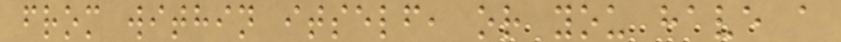from within itself, or you have a
